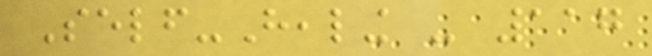Self-Healing - 117
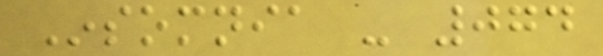Insomnia - 074
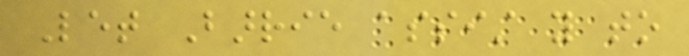Let Barrie assist you to
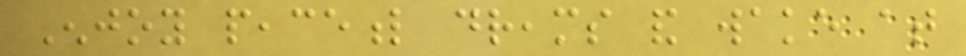Enjoy peaceful dreams and wake at
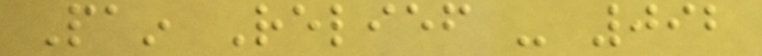Pain Relief - 092
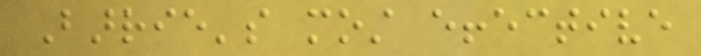Barrie's most effective
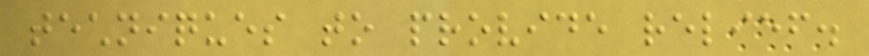techniques to provide relief.
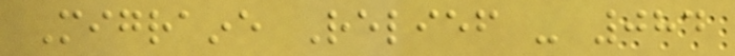Migraine Relief - 084
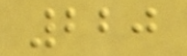220
